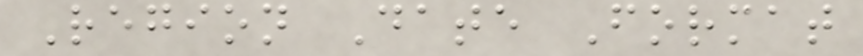Region Date Format
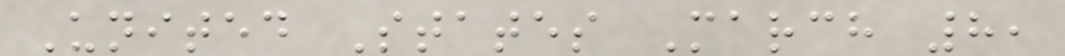United States March 8,
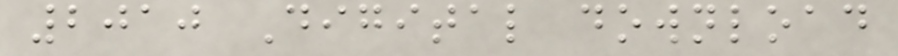2010 Digital download
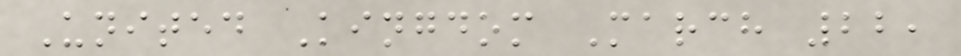United Kingdom March 22,
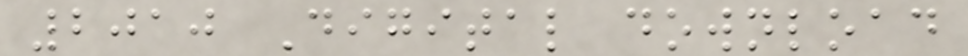2010 Digital download
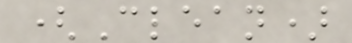(Clean)
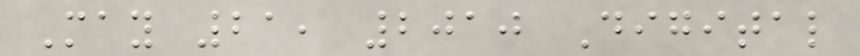May 21, 2010 Digital
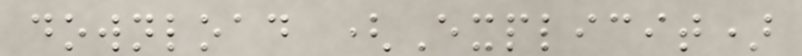download (Explicit)
